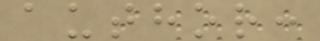author:
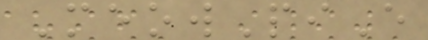MeowPiE
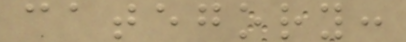category:
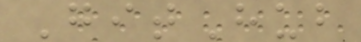GitHub
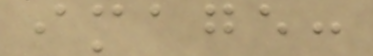image:
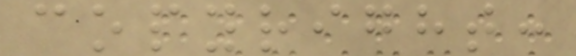copyright:
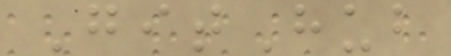GitHub
